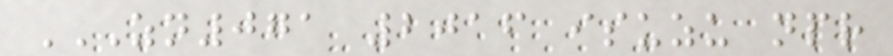ZN071 2016 ISUZU NPR
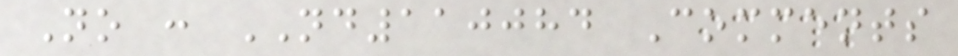No : ND110084 Comments
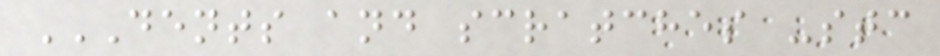DENTS AND SCRATCHES -STC
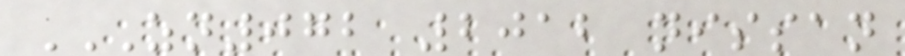ZN072 2012 NISSAN
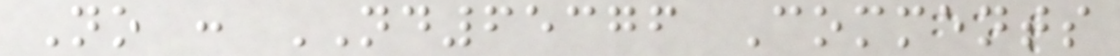No : ND65376 Comments
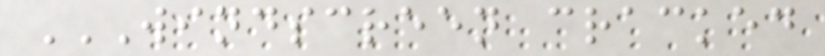WINDSCREEN CRACKED
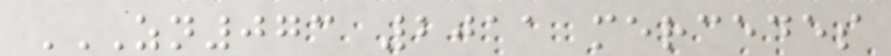ZN073 2011 MERCEDES
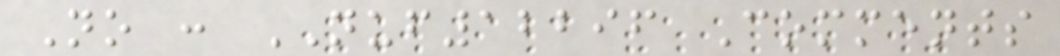No : NUF12296 Comments
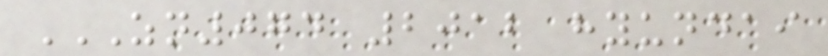ZN074 2012 HYUNDAI
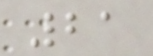21
